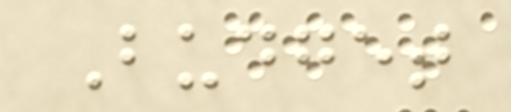Budget
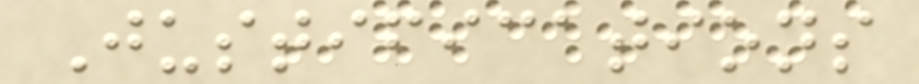Justifications
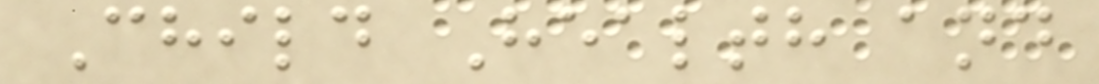Child Health and
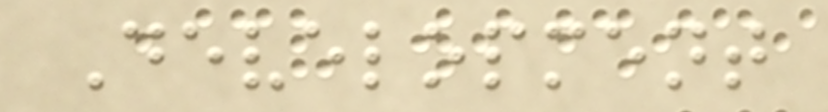Development
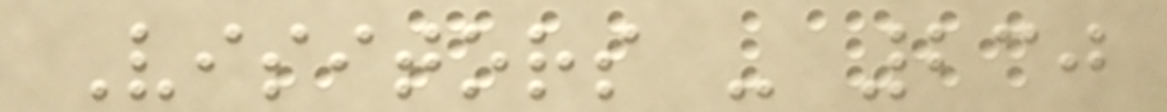Visitors - 230
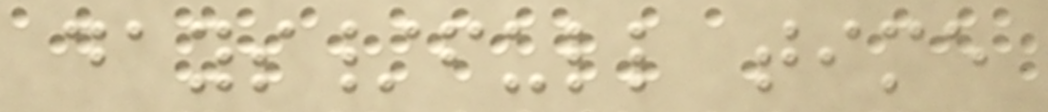days/full time
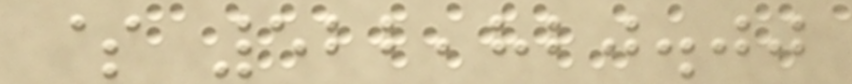$ 522,820.00
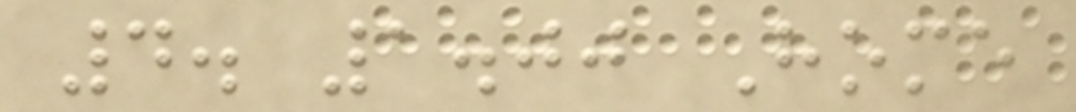4. 1.00 Home
